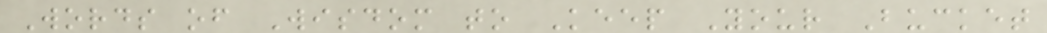Words of Wisdom to Keep Your Bucket
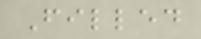Filled
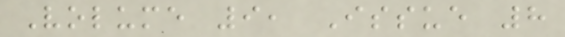Volume 9, Issue 8
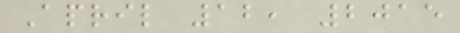April 12, 2015
